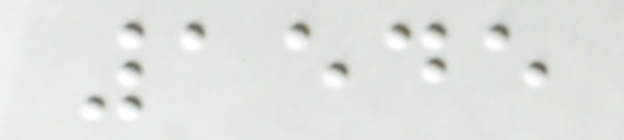1545
